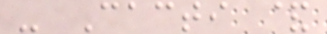- Cacti &
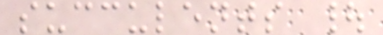succulents |
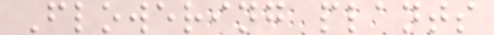Flowering plants
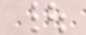|
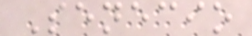Senecio
